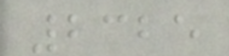2325
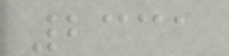2331
